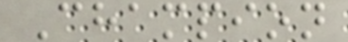Champion
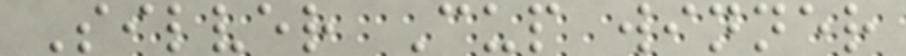Silver Cup winner
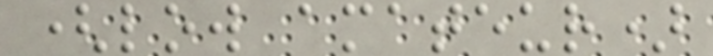(low amateur)
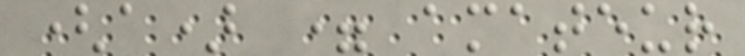(a) = amateur
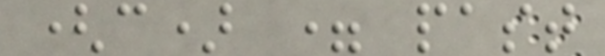(c) = past
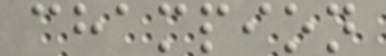champion
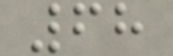68
